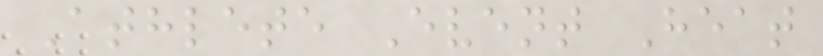Athlete Event Heat
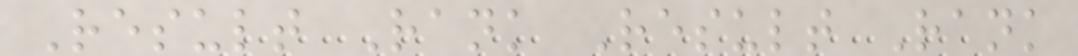Result Rank Result Rank
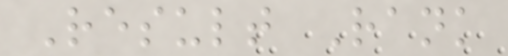Result Rank
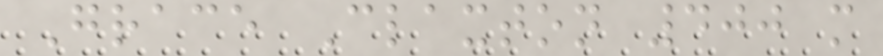Grace Claxton 400 m
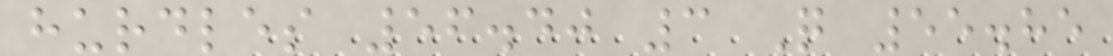hurdles 56.40 3 Q 55.85
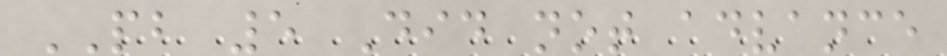PB 5 Did not advance
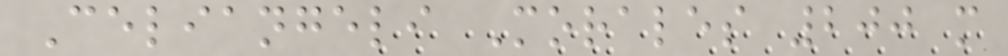Celiangeli Morales 200 m
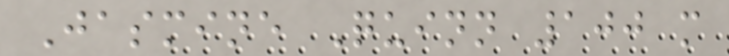Jasmine Quinn 100 m
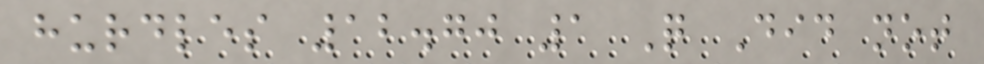hurdles 12.70 1 Q Did not
